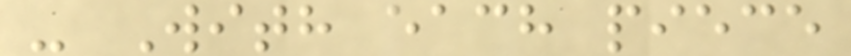- With each piece
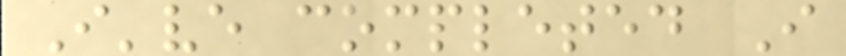I've completed I
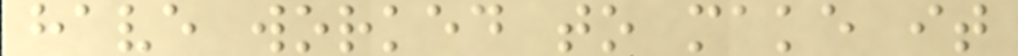have worked to make it
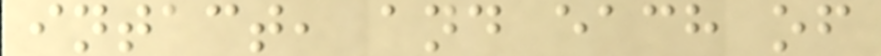intact, and each of
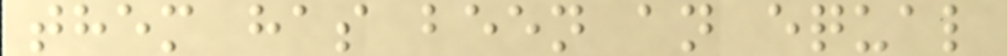them has been an equal
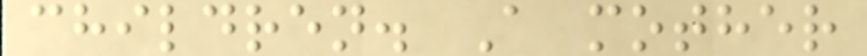children. A mother
